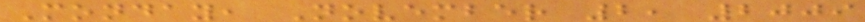Monday, November 2, 2009
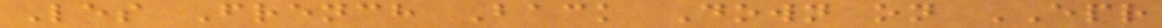Les French Back Down on EPR
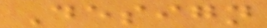Design
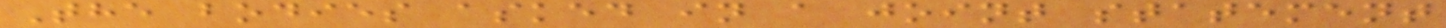The bodies asked in a joint statement
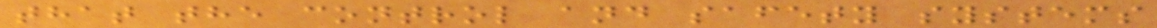that the control and safety systems
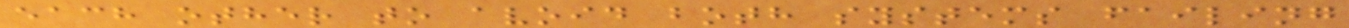each other to avoid both systems failing
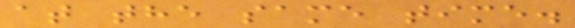at the same time.
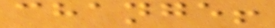change!
